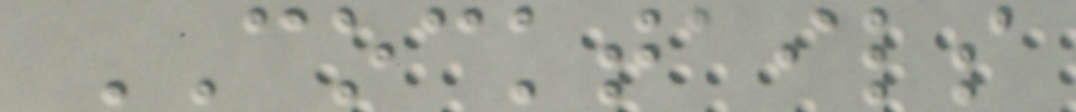COCKTAILS
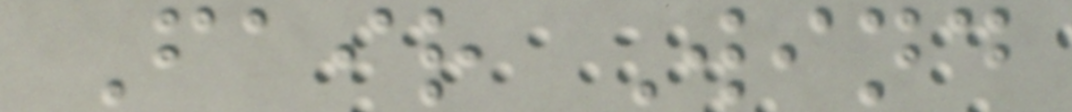Fair Wind
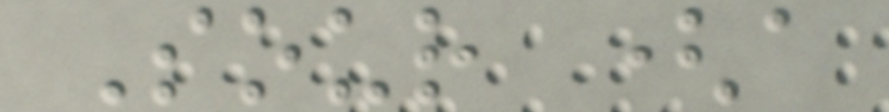Sour (a
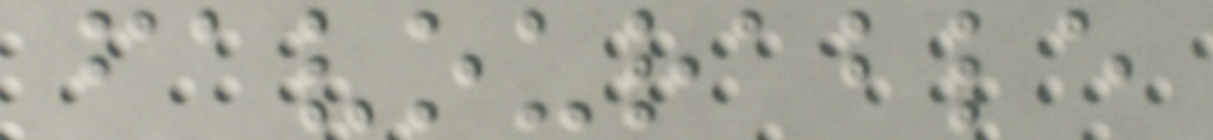favourable
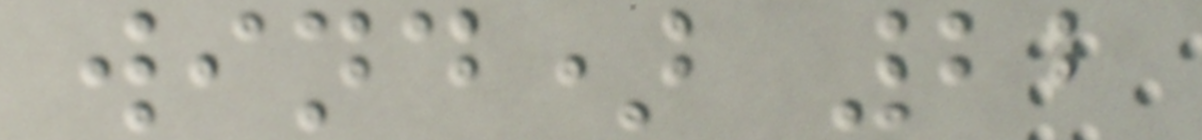wind) 22
